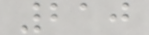210
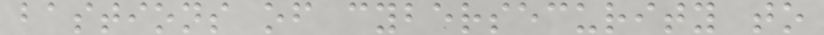bastions of cybersecurity to
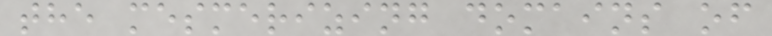the mesmerizing domains of
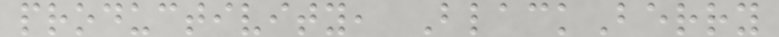productivity, BlackBerry
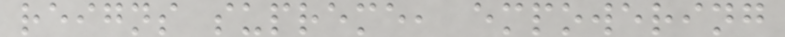reigns supreme, empowering
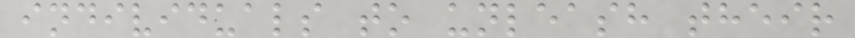individuals to unleash their
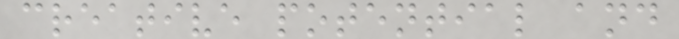creative potential and
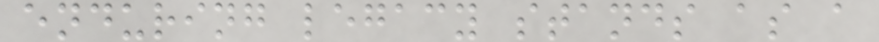enduring legacy stands as a
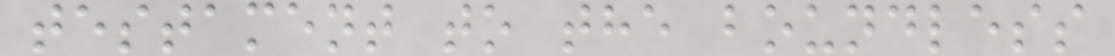testament to the boundless
